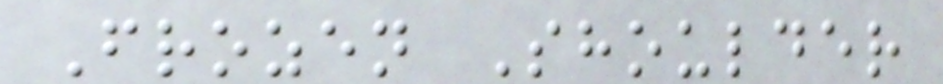Frozen Shoulder
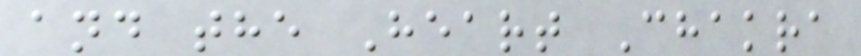and the Heart Chakra
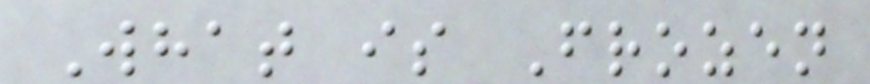What is Frozen
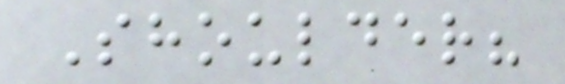Shoulder?
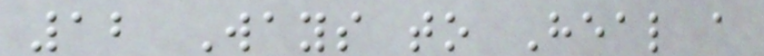12 Ways to Heal a
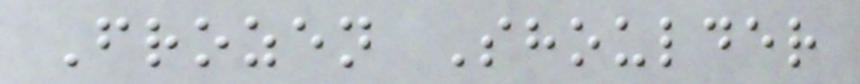Frozen Shoulder
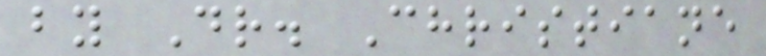by Dr. Christiane
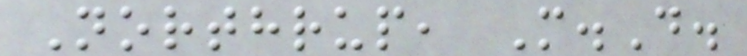Northrup, M.D.
